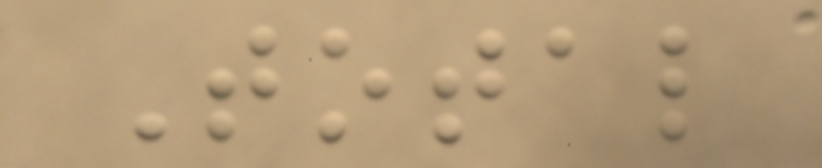Total
